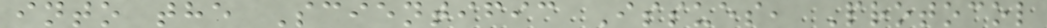into the Scientific Issues, Protocol
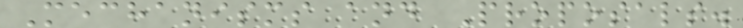Mechanisms and Proposals.
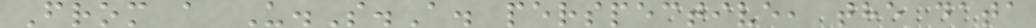From a U.S.A. perspective, the data
